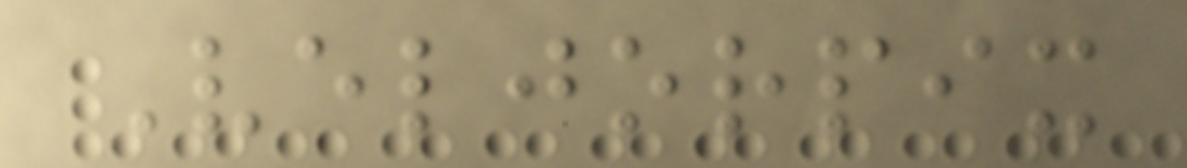Veljorpix
